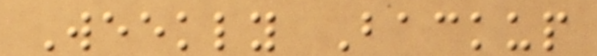Weekly Backup
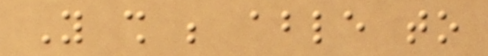You shall be able to
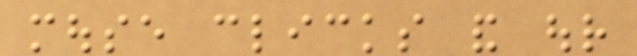mouse clicks and our
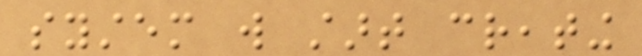system will start creating
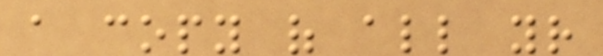a copy of all your
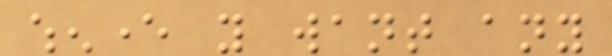whenever you want any
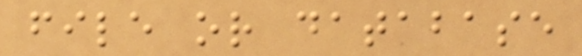file or database
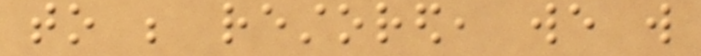to be restored, we will
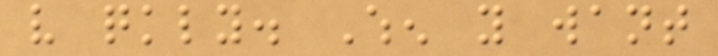very quickly. When you want
